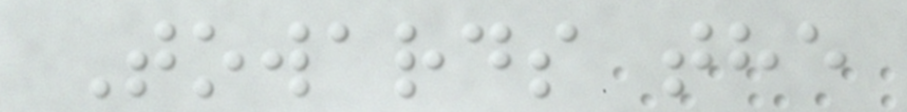Towards the
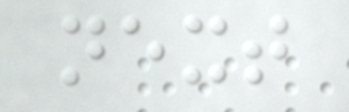next
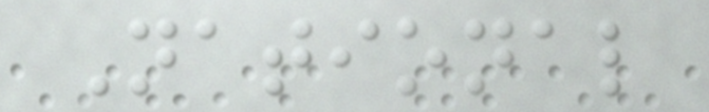National
